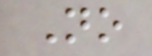No
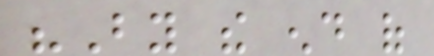"By the end of
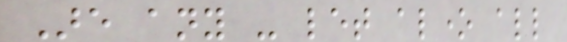Are any - let alone all
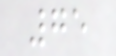75
